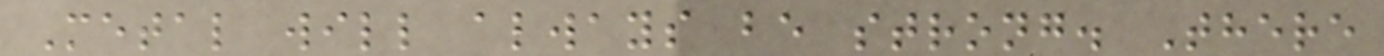Metal will always be strong. There
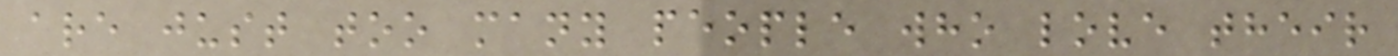are just too many people who love their
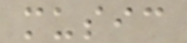music
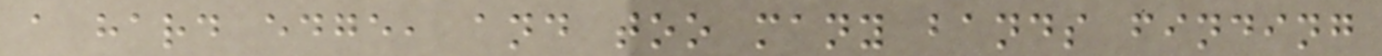a hard edge, and too many bands finding
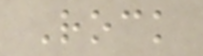Rock
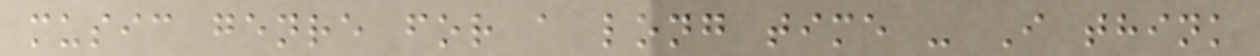music genre for a long time - I think
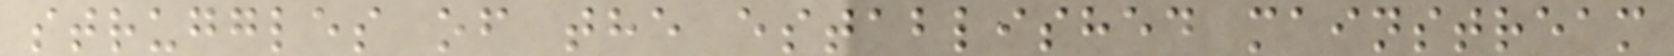struggles of the established mainstream
